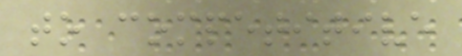to competitive
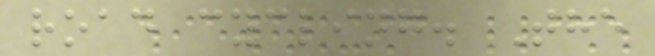road cycling. The
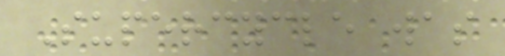Supercycle was
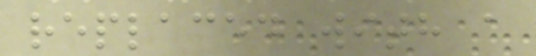replaced with a
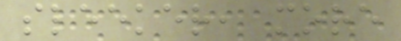sleeker, more
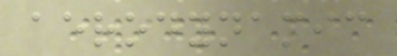aerodynamic
